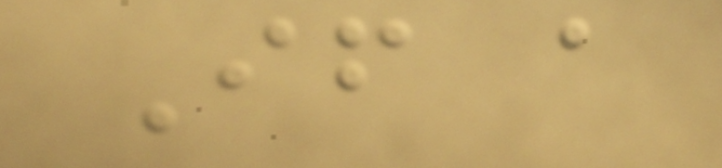If a
